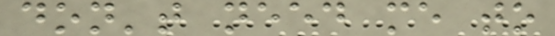don't need me to
